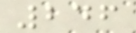246
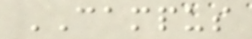CAMPUS
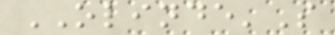OLINDE'S
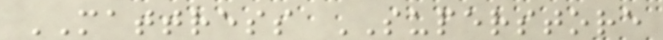MATTRESS SUPERSTORE
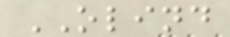OLIND
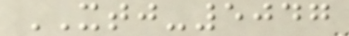XTJ-5047
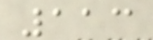113
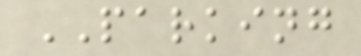PARKING
